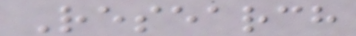Research
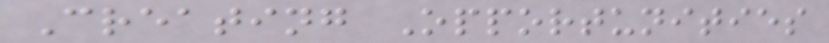Creating Opportunities
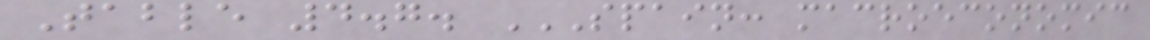Table 4.7. SPAIN: MACROECONOMIC
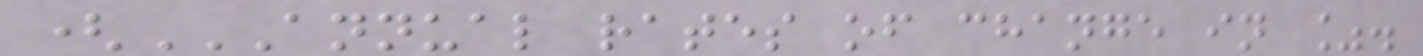(ANNUAL RATES OF CHANGE IN %.
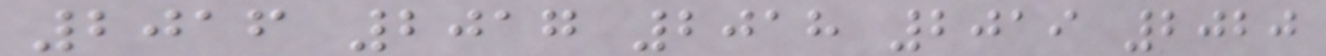2016 2017 2018 2019 2020
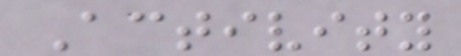Activity
